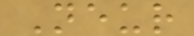Neur
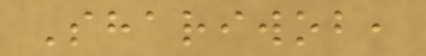Shariwob,
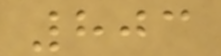803
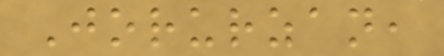Jorurzan,
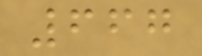667
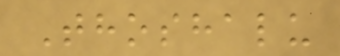Thoshalu
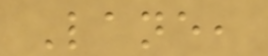Lane,
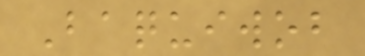Baquiwob
